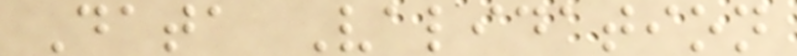Data Validation
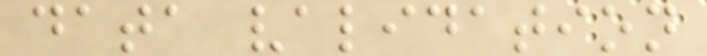data validation
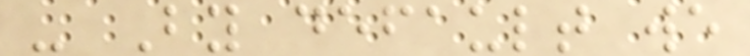- By default we
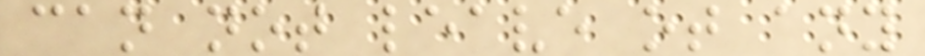can not leave ot any
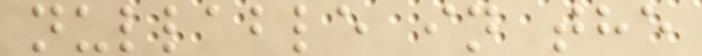nullable in the
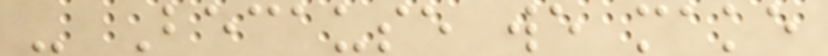- Because we make
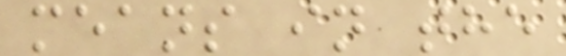means in the
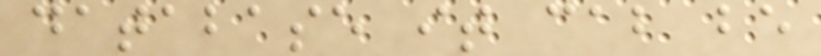database it cab be
